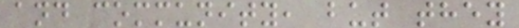and community, but they
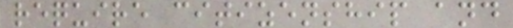require citizenship and
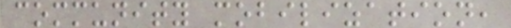community mobilization,
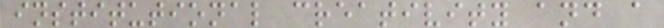institutional creativity and a
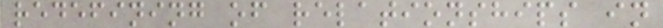redefining of relationships in
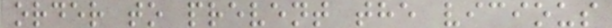order to prevent the vicious
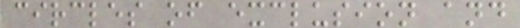circles of exclusion and
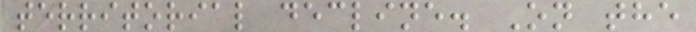territorial decline. On the
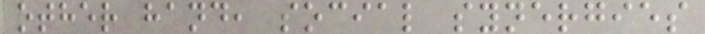other hand, social synergies
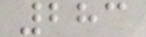283
